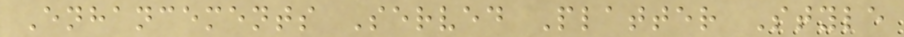Enhancements Served Platter Style
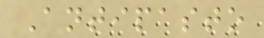Antipasto
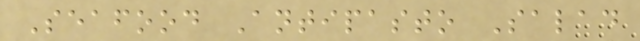Seafood Antipasto Salad
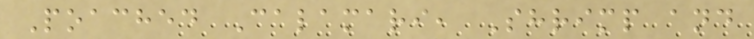Poached Calamari, Shrimp and
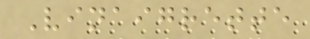Vinaigrette
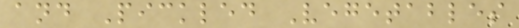and Pickled Vegetables
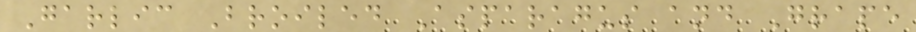Garlic Broiled Asparagus and Grape
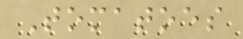Tomatoes
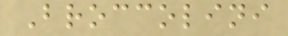Broccolini
